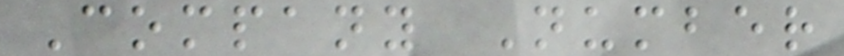Company Number
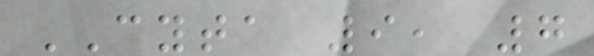CYTA 9, 7
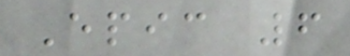Epic 6
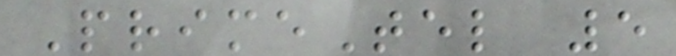PrimeTel 5
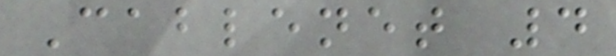Cablenet 4
